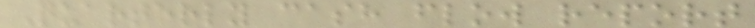Quarterly cash flow report
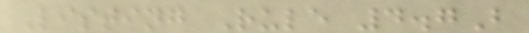Listing Rule 4.7B
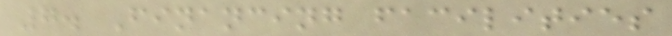7. Financing facilities
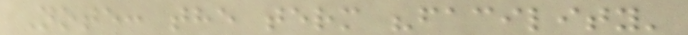Note: the term "facility'
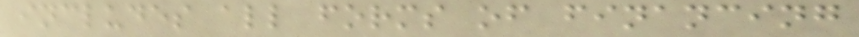includes all forms of financing
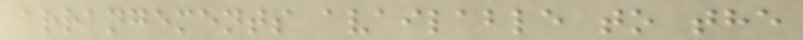arrangements available to the
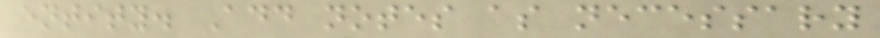entity. Add notes as necessary
